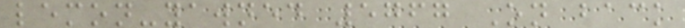lemon-yawned 5767 On back
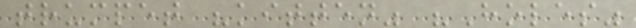trumpet "kitten" "Holes"
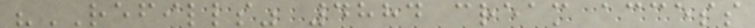"REFILLS" 4884 cream access
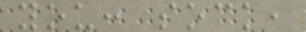you: sock,
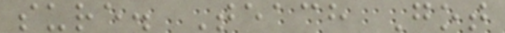sure. Teach Got
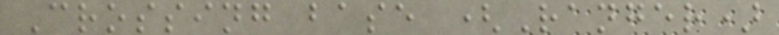Crossing base (Ranger)
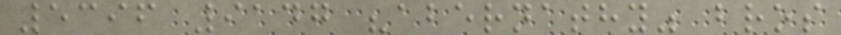5396 9147 "abernathy" bros
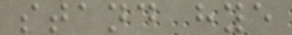stand hye
